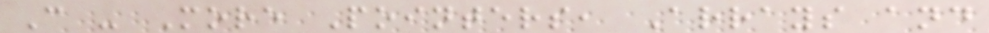C - More Pointers, Arrays and
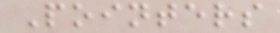Pointers
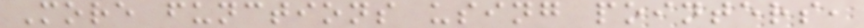More functions using pointers,
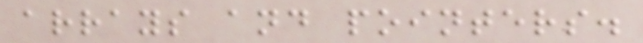arrays and pointers.
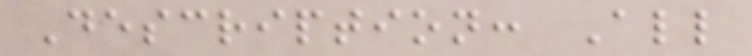Description: All
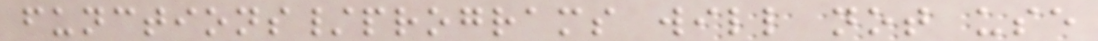functions/programs will not use
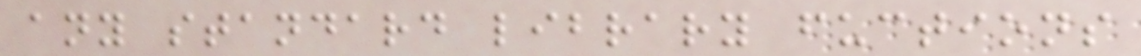any standard library fuctions
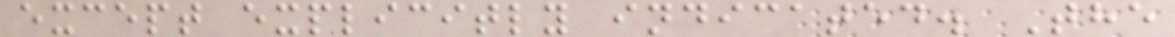except explicitly indicated. The
